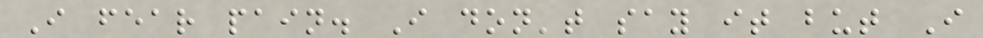I fear pain. I don't say it but I
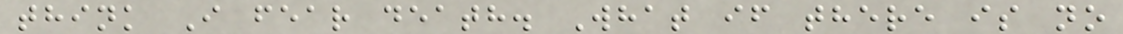think I fear death. What if there is no
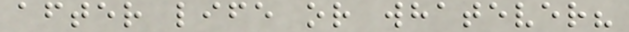after life or whatever?
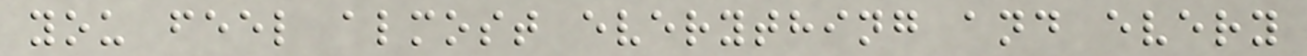you feel almost everything and every
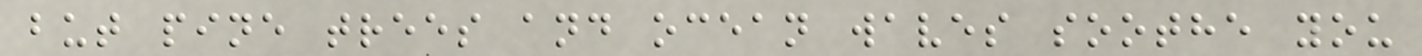but pine trees and ocean waves soothe you
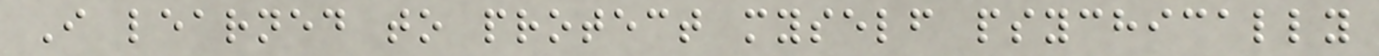I learned to protect myself psychically
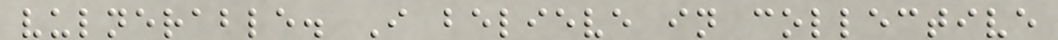vulnerable. I believe in collective
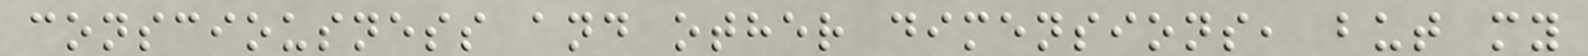consciousness and other dimensions, but my
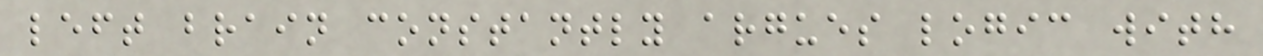left brain constantly argues logic with
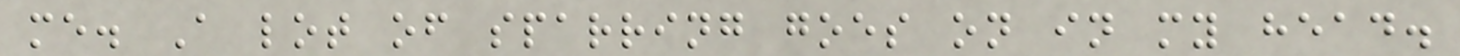me. A lot of sparring goes on in my head.
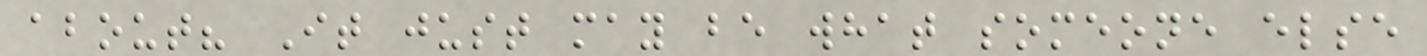about? It just may be what someone else
